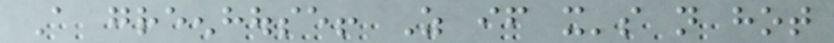A greenhouse! As if it's not hot
